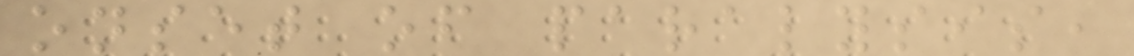onset of paralysis,
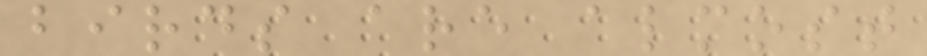birds are almost
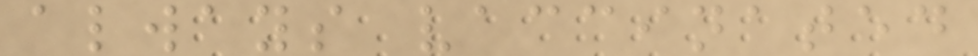always vaccinated
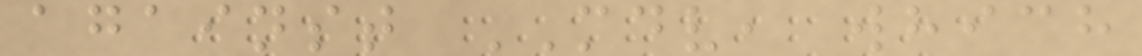against MDV, which
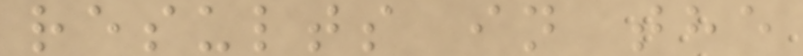results in the
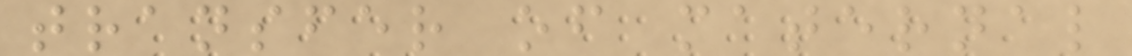transfer of maternal
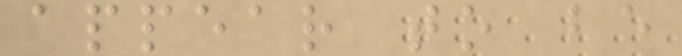appear to be
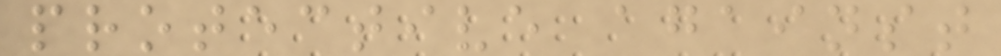protective against
